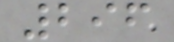296
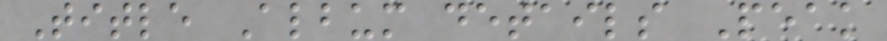Title Album details Peak
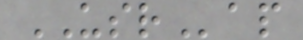USRap
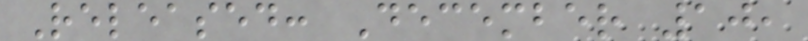Released: December 10,
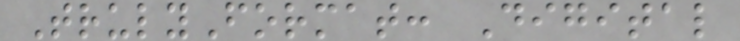TrulyFormat: Digital
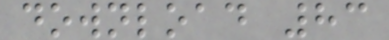download 83
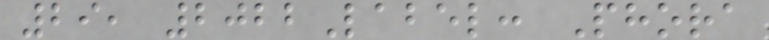29, 2022Label: Phora
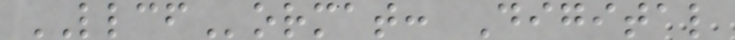LLCFormat: Digital
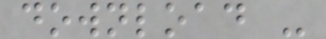download -
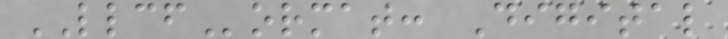LLCFormat: Digital
